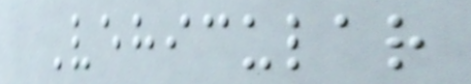Vehicular
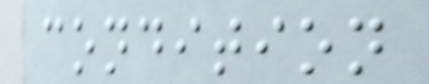condition
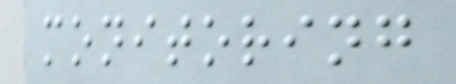monitoring
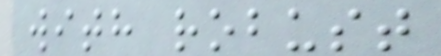with robust
